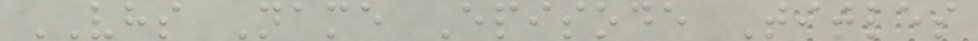VHS Name Episode Titles
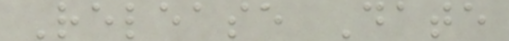Release Date
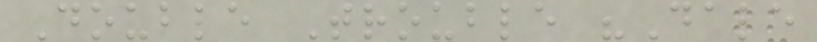Double Trouble "Dale
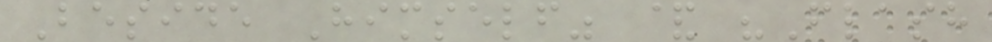Beside Himself" & "Flash
